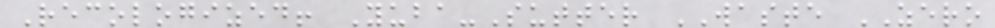Recologized! Yuba-Sutter WASTE ZERO
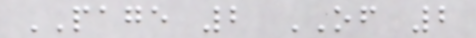PAGE 2 OF 2
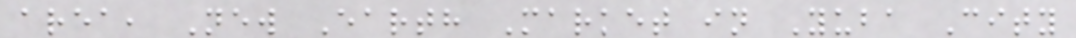area, New Earth Market in Yuba City
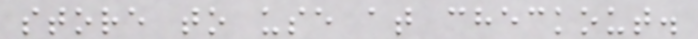store to use at checkout.
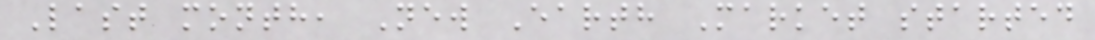Last month, New Earth Market started
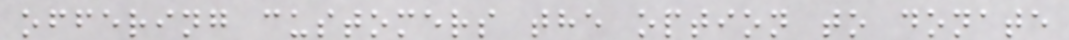offering customers the option to donate
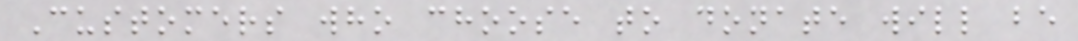Customers who choose to donate will be
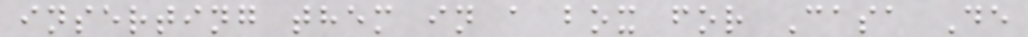inserting them in a box for Casa De
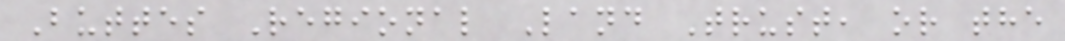Buttes Regional Land Trust, or the
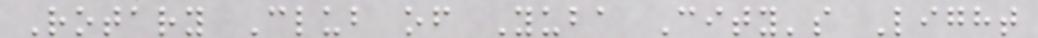Rotary Club of Yuba City's Light
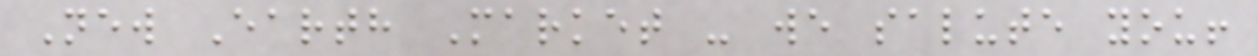New Earth Market - we salute you!
